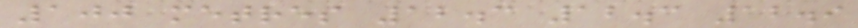100 metres 12.3 12.3 12.9
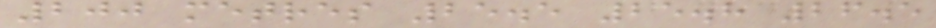200 metres 25.5 25.8 26.5
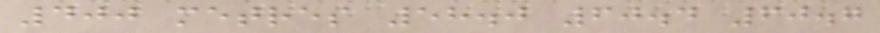400 metres 58.0 60.4 60.7
